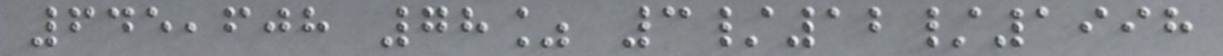645,608 78% 3/12/1998
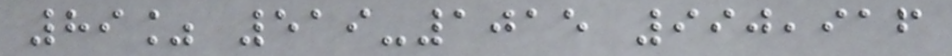89% 519-1015 990,916
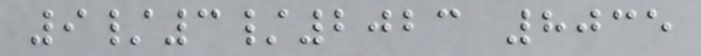9/3/2023 8035
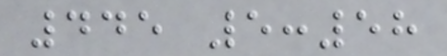445 5:58
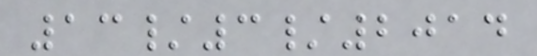13/3/2014
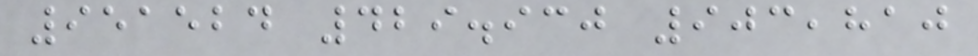951524 429.930 903,810
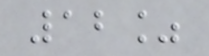12%
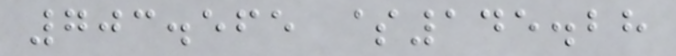703.565 $145.28
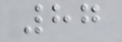87
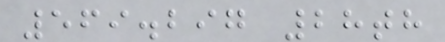569.297 28th
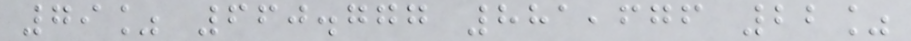79% 660.777 881,676 22%
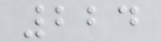224
